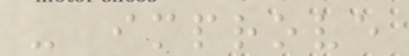- improve
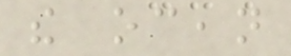the ocean
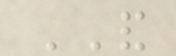AND
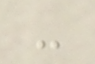-
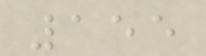155
